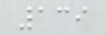139
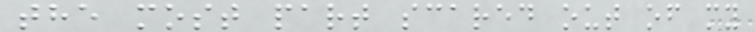the most part scared out of my
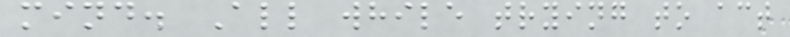mind. All while trying to act
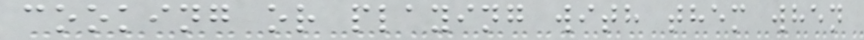cooking or playing with them when
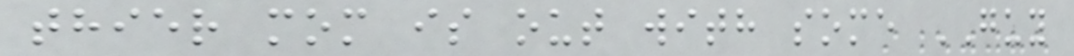thier mom is out with some GUY
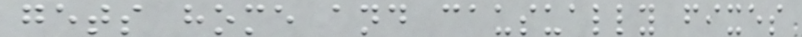gets home and causually fixes
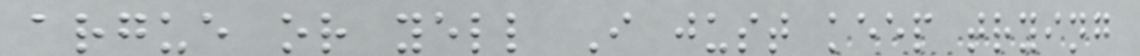argue or yell I just keep trying
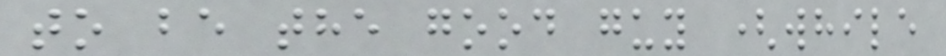to be the good guy (while
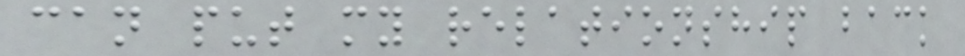can put my relationship back
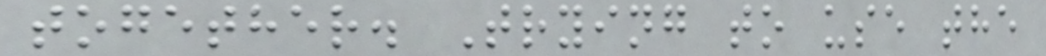together. Trying to use the
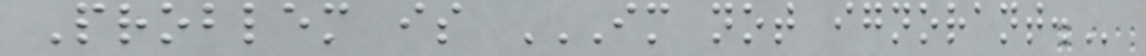Problem is IM NOT IGNORANT.
